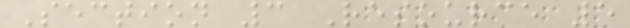Section 3 Resource 5
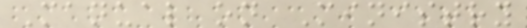Manual on Ministry
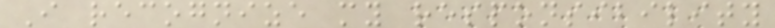I recognize my responsibility
